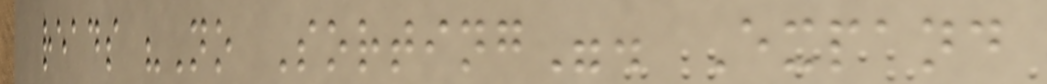reads "No Sorting". Expand
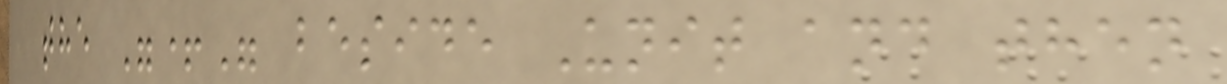the "+" beside Unit and then
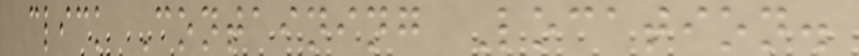click Containing Location.
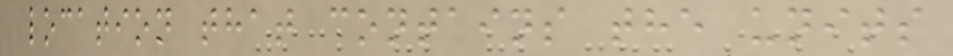location that contains the units
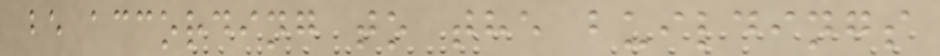be according to the buildings
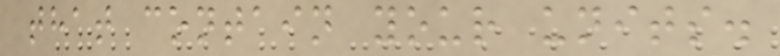that contain your units.
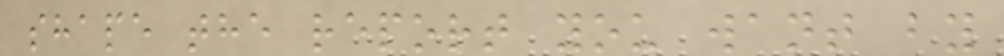shape the report you want by
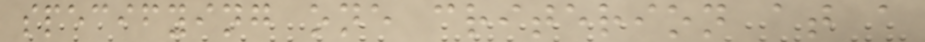specifying one criterion at a
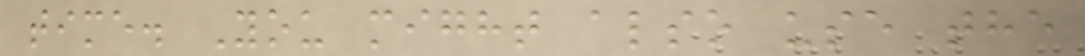time. You might also use the
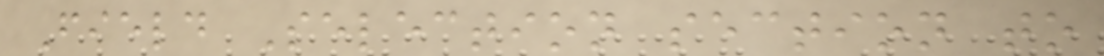Field Selection section to
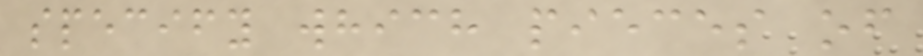specify which pieces of
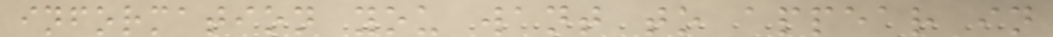information you want to appear in
